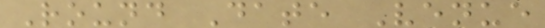Round Date Venue
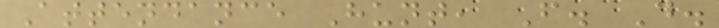Attendance Hunt, F. D.
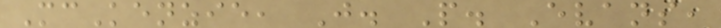McKenzie, J. P. Evans,
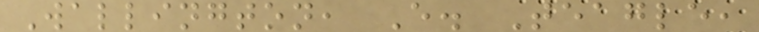Wallington, E. Teagle,
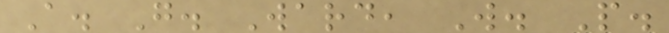A. G. Ward, W. P.
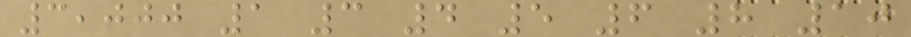3,000 1 3 4 5 6 8 10
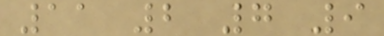11 2 7 9
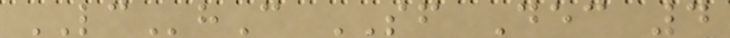LChC SF Dec 4
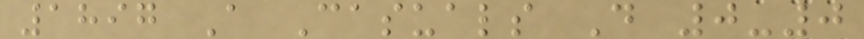1897 A Casuals D 0-0
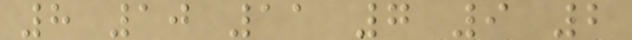8 10 11 7 9 2
